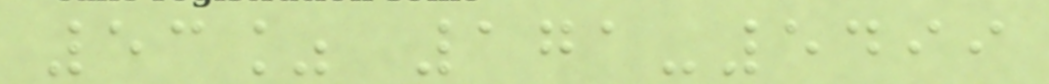53% 171-5499
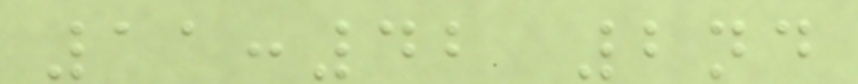11:42 2nd
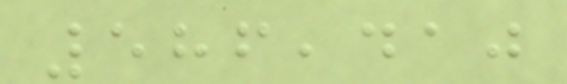586,410
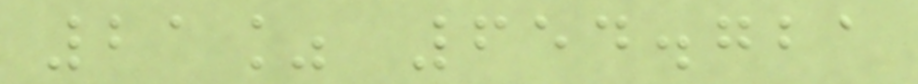21% 654.721
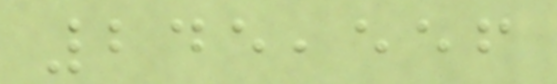245,556
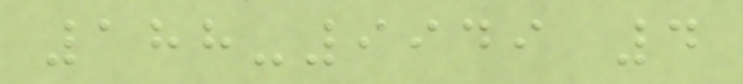188-9949 4
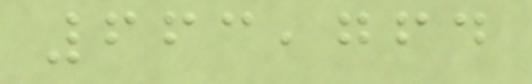663,764
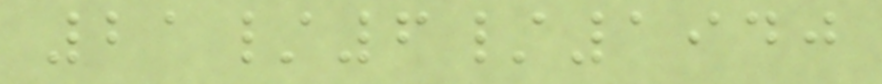21/6/1940
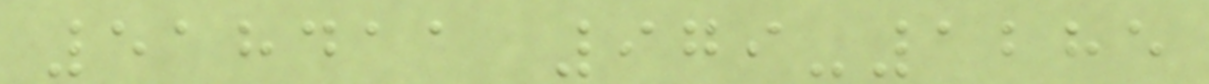518411 979-1285
